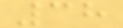38
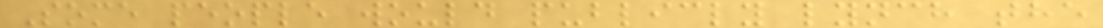Some people would publicly lynch the
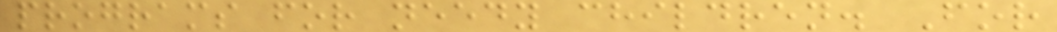programs for needy children. For
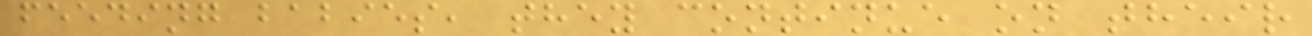feeding babies, they continue on their
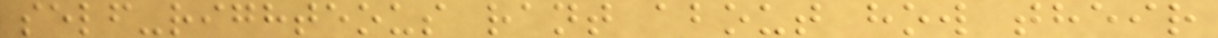self-righteous rant about how their
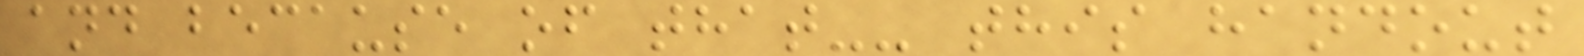and because of that-- this handout
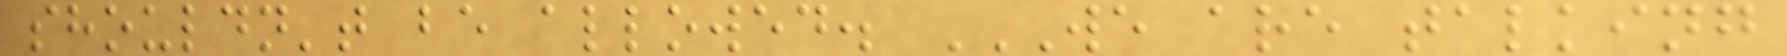shouldn't be allowed. WE ARE TALKING
